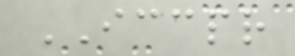ICCPR
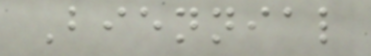Biennial
